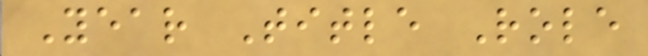Year Title Role
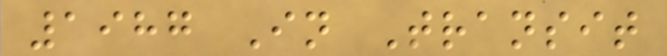1987 In Transit
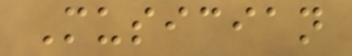Musician
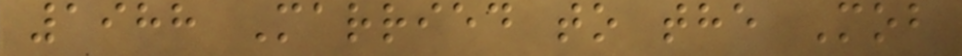1988 Married to the Mob
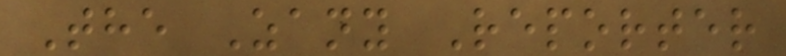The Zany Reporter
